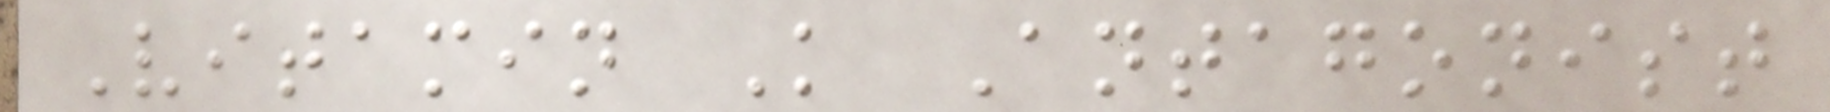Vitamin K Antagonist
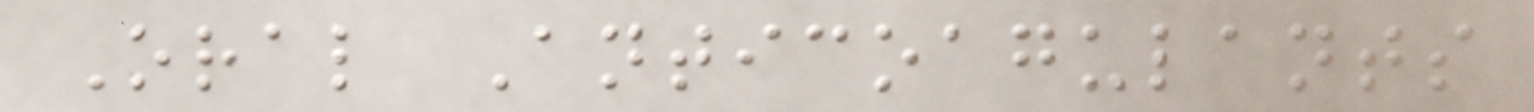Oral Anticoagulants
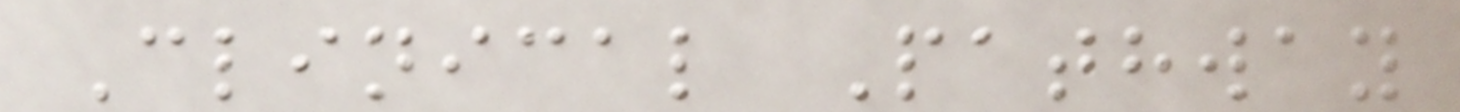Clinical Pathway
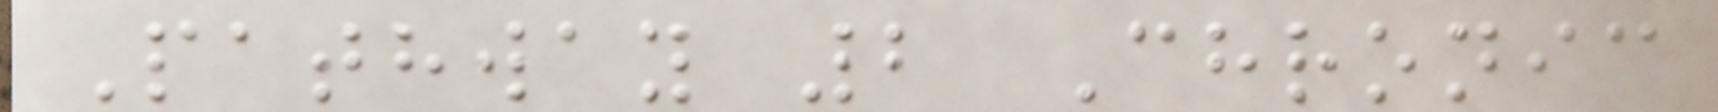Pathway 2 Chronic
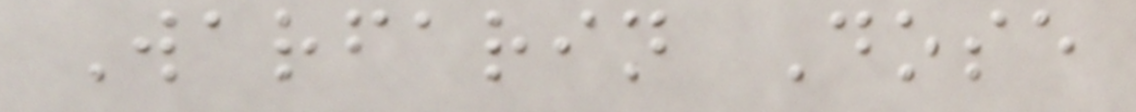Warfarin Dose
